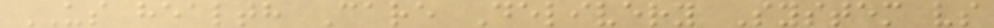US health Care Delivery System vs
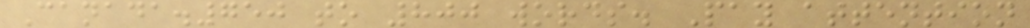Canada.750 to 800 words. Pay attention
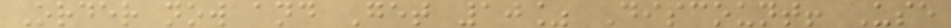Order now and Get 10% Discount! Use
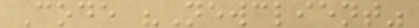Code "Newclient"
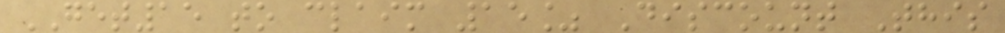GET15 to claim 15% Discount This
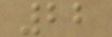22
